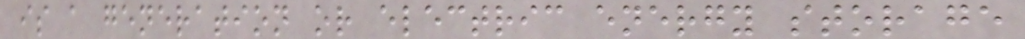is a generation or electric energy storage
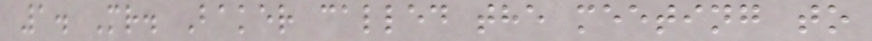1. Mr. Baker called the meeting to
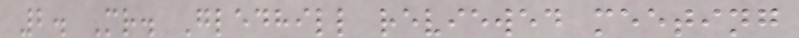2. Mr. Gledhill reviewed meeting
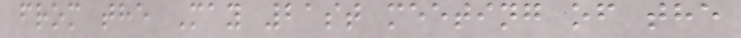from the May 21st meeting of the
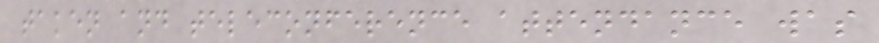taken and teleconference attendance was
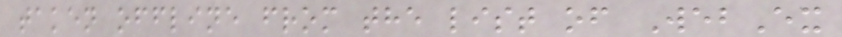taken offline from the list of WebEx
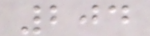204
